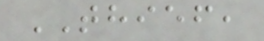THIEF,
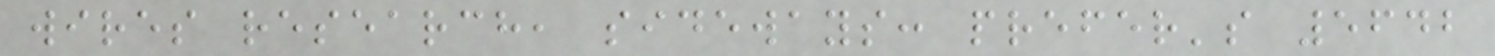wires research, sideways: prefer's 5642
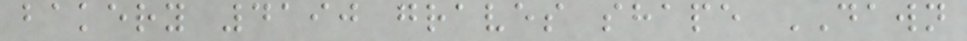bakery 4190 graves shape DAWN
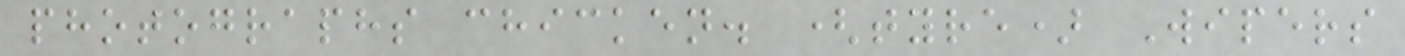photographs chicken. (tyre) Wipers
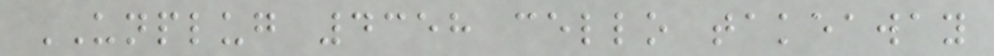UNPLUG 4358 cello takeaway
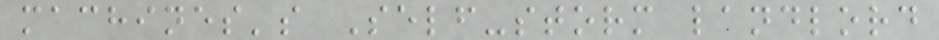machines's Self-storm landlord
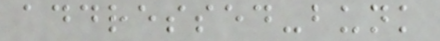addressed-bunk
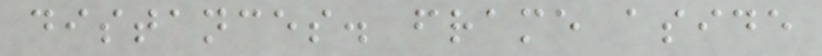distances. frame aside
